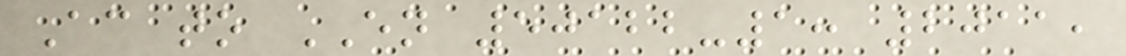According to EN 50122-1: 2011,
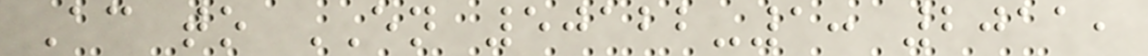According to EN 50122-1: 2011,
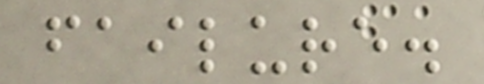failure.
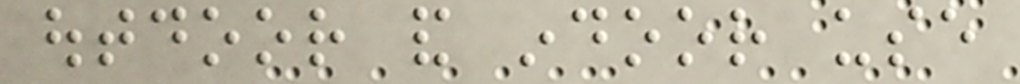outdoor and indoor use
